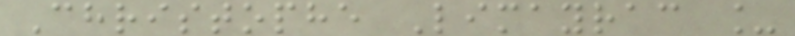Christophe Limayrac _
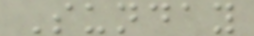Sunday
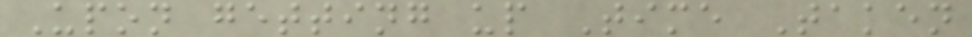Upon getting up Time Taken
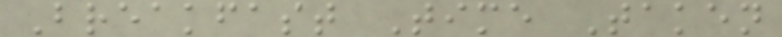Breakfast Time Taken
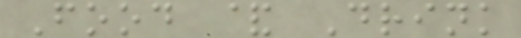Food & Drink
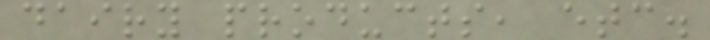dairy products, etc.
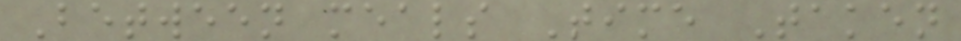Between meals Time Taken
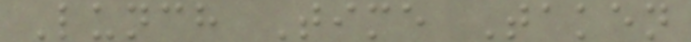Lunch Time Taken
